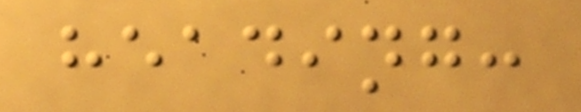heading:
